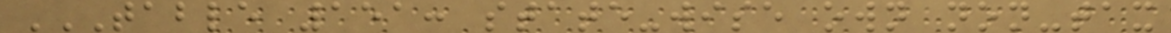TABLE 151: STATE-WISE OWN NON-TAX
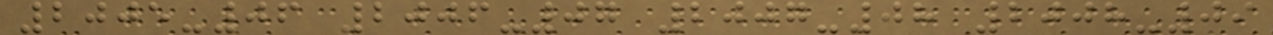2005-06 2006-07 2007-08 2008-09
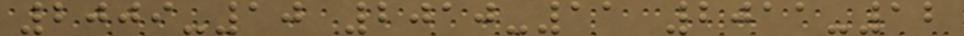2009-10 2010-11 2011-12
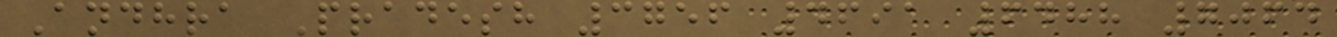Andhra Pradesh 3756 4691 6488 7064
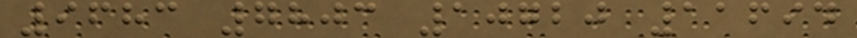9683 7803 10720 11694
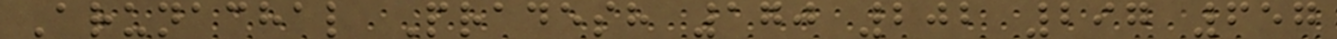Arunachal Pradesh 170 202 297 657
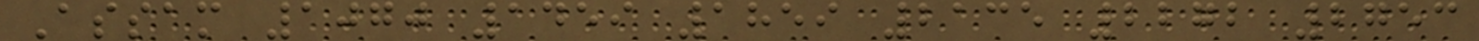Assam 1070 1459 1859 2135 2272 2753
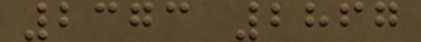2373 2867
